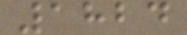1824
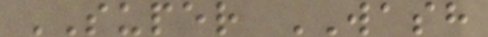SUPER WASH
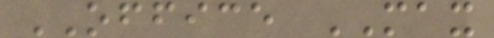OFFICE MAX
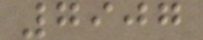7907
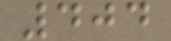404
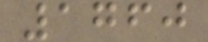1760
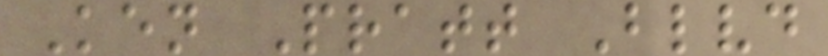Ken Pratt Blvd
